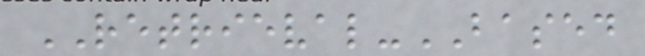RETRIEVAL-BASED
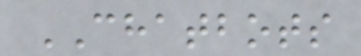CHATBOTS
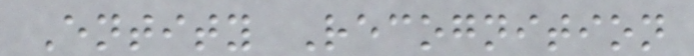Entity Recognition
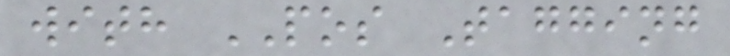with POS Tagging
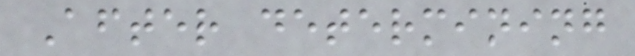After determining
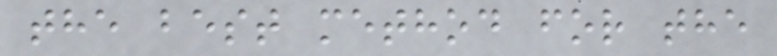the best method for the
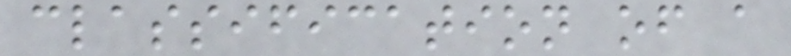classification of a
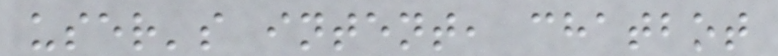user's intent, chatbot
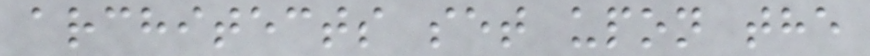architects set upon the
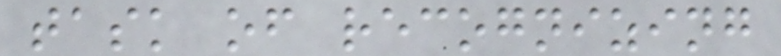task of recognizing
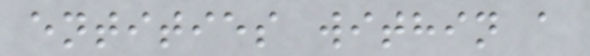entities within a
